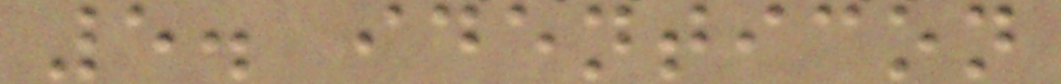5. identicon
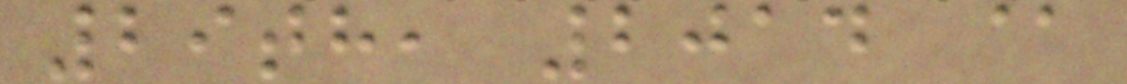29th, 2014 @
